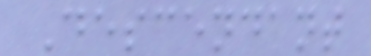Descendant
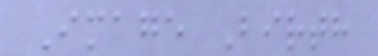Image Birth
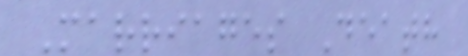Marriages Death
